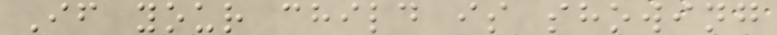If your child is showing
